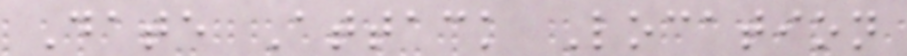Date Attack Location
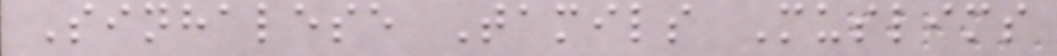Sinhalese Tamils Muslims
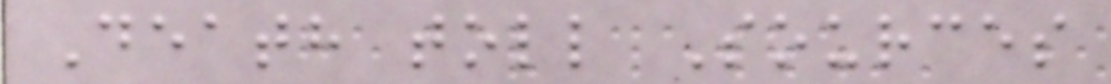Death toll Sources
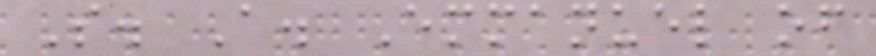S. A. Emmanuel of
